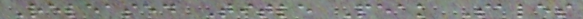Released Title Peak Sales
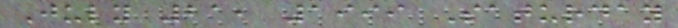July 21, 1999 Saturday
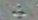-
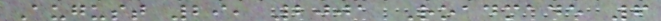August 29, 2001 Roadmade 6
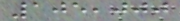105,000
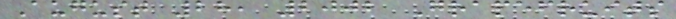August 28, 2002 Grapefruits
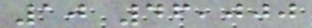10 46,000
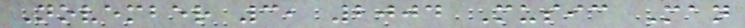November 3, 2004 Music Man
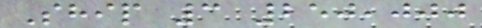Ship 3 250,000
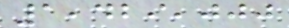1,429,000
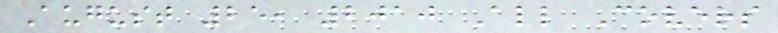August 25, 2010 All Covers
